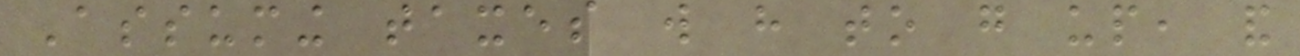Assuming taxes will have to go up, and
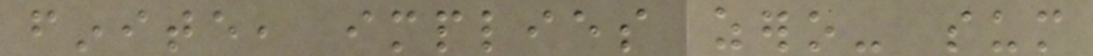finite, implies zero- sum
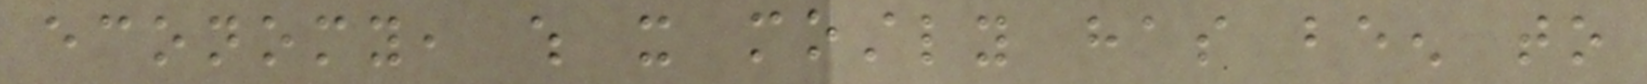economy, which it mostly has been to
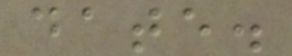date.
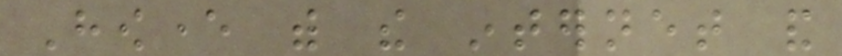However with the internet and
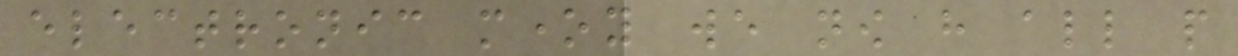electronic money we now have all people
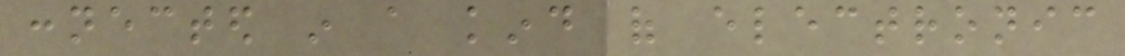connected in a kind of electronic
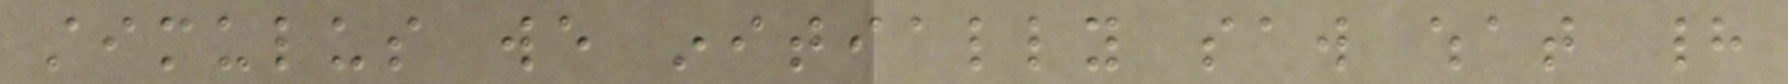stimulus we initially saw what had
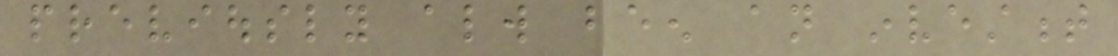previously always been an investment
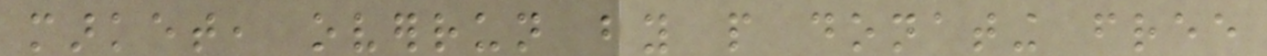market, overrun by people donating free
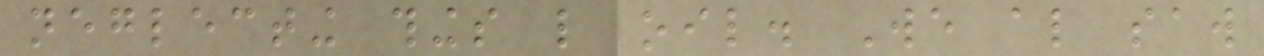neglecting things like oil. We also saw
